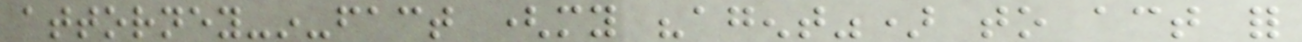attorney-in-fact (my "agent") to act for
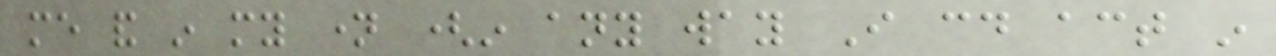me and in my name (in any way I could act in
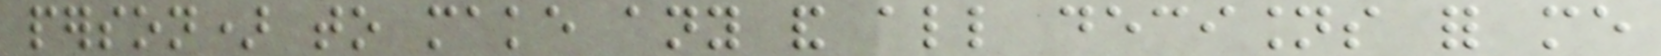person) to make any and all decisions for me
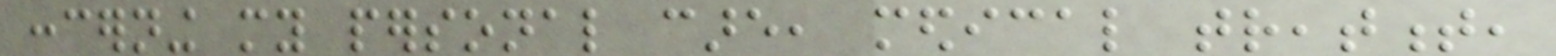concerning my personal care, medical treatment,
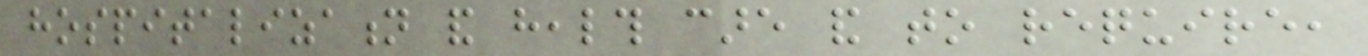hospitalization and health care and to require,
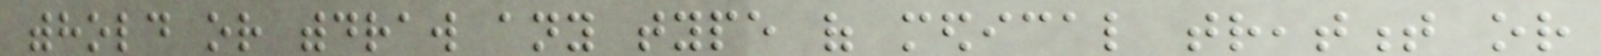withhold or withdraw any type of medical treatment or
